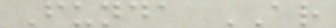Funda AR
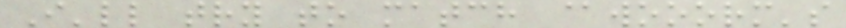I'll try to match @wooorm's
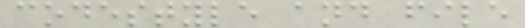codestyle and file
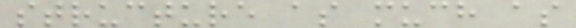structure as much as
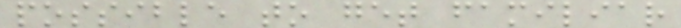possible to get familiar
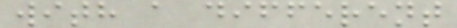with a different
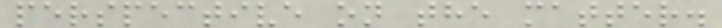perspective on the matter.
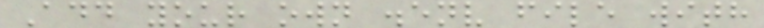Add your own .env file with
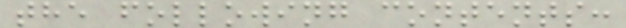the following contents:
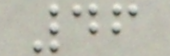46
